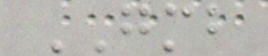GMB
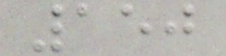150
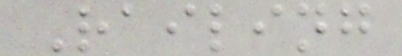Railing
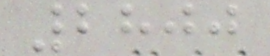2800
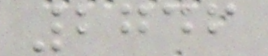2746
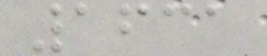1631
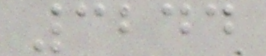3244
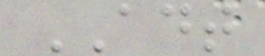ADT
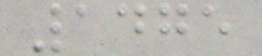1475
